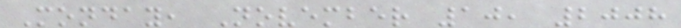Monday, November 10, 2008
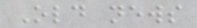Old news
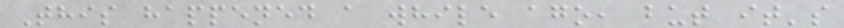This happened a while ago, but it's
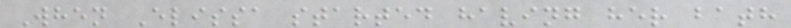When Elissa started having her bath
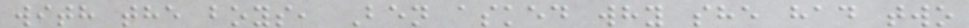with the boys, Ben asked why she had two
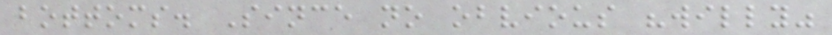bottoms. Since no obvious "willy"
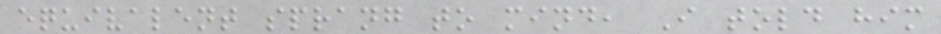equivalent sprang to mind, I told him
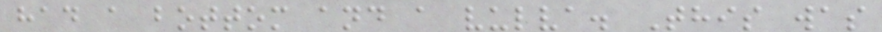had a bottom and a vulva. This was
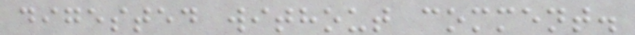digested without comment.
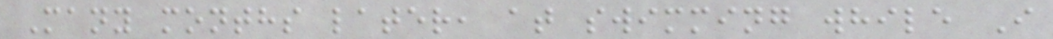Many months later, at swimming while I
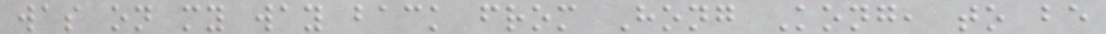was on my way back from Hong Kong, to be
